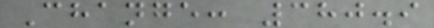Change: 380.9
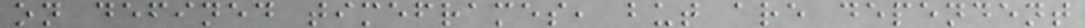on defined timeframes, but are dependent
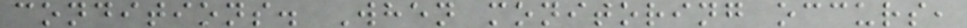conditions. When monitoring occurs,
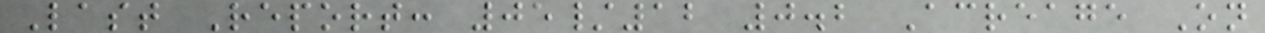Last Report: 05/12 0.2 Acreage On
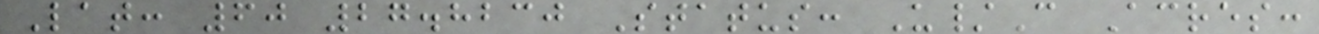Lat: 60 27.8230 Status: U/C Acres:
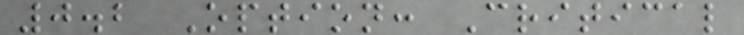0.2 Option: Critical
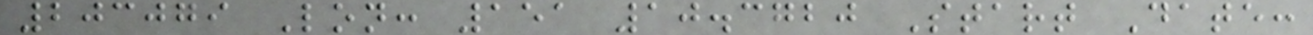203079 Lon: 151 10.3720 Start Date:
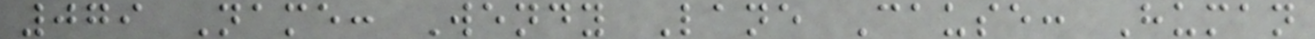079 Name: Wendy Lane Cause: Human
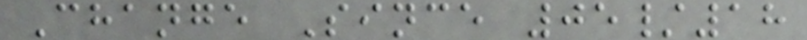Change Since 05/18
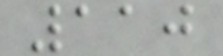110
